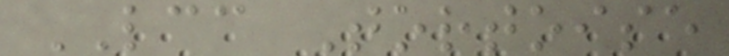LCC Tortoise
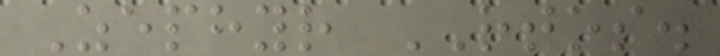Zephyr RTOS.
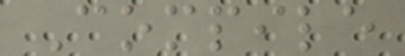Compile
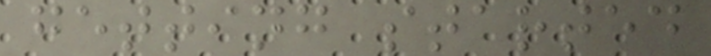getting started
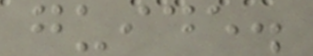guide.
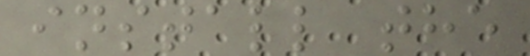install the
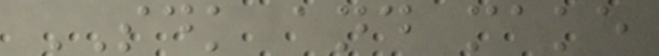SDK and make
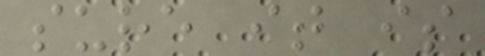sure it is
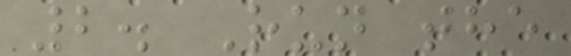2. Run the
